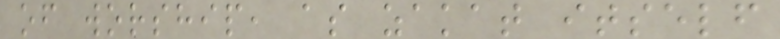of worship, as zakat itself
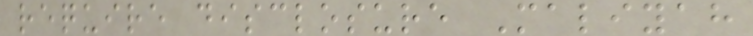require disclosure Maliyah
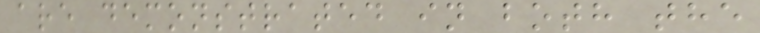are demonstrated in both the
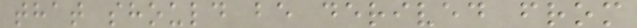that should be derived from
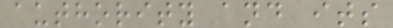authority and its
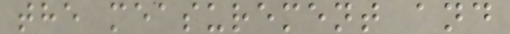the measurement and
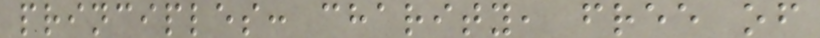principles: charity, free of
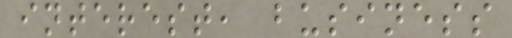interest, business
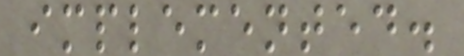implemented.
